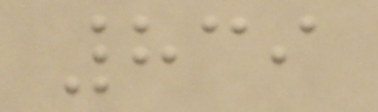839
